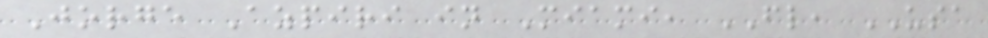Jorge Azpiri in Miami, FL, USA
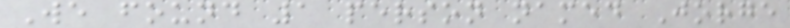We found 1 person named Jorge
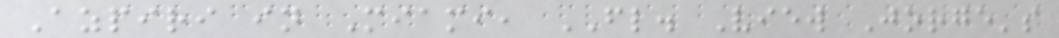Azpiri in Miami, FL. View Jorge's
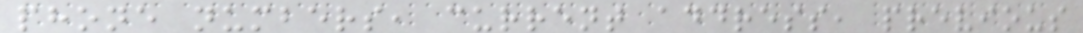phone numbers, current address, previous
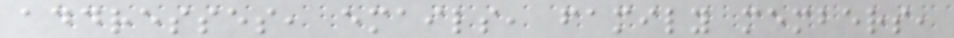addresses, emails, family members,
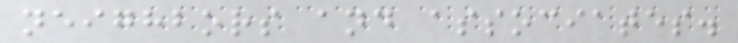neighbors and associates.
